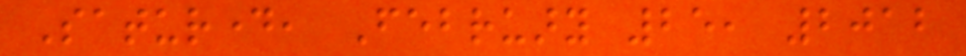Saturday, February 25, 2012
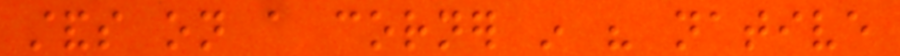stands on a corner in his native
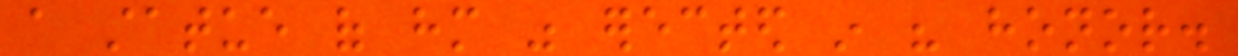a statue of him was erected in his honor.
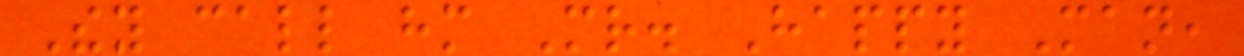They call him Mr. Happy Man,
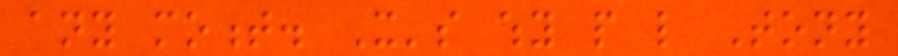any moment. It's why people like Tony
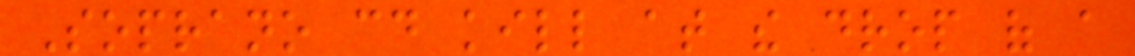Soprano could kill at the drop of a
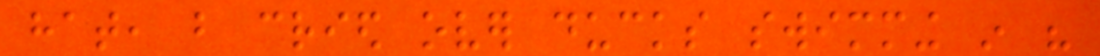hat, but cried over ducks swimming in his
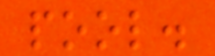pool.
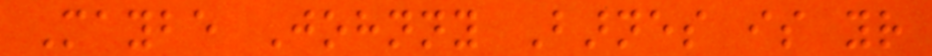Maybe Johnny Barnes is your
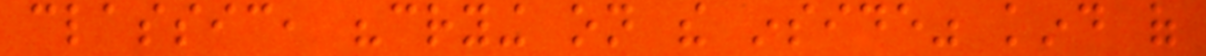classic, "crying on the inside" kind of
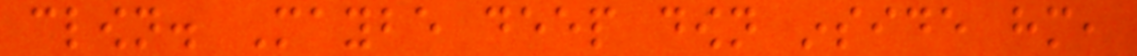clown. Maybe deep down inside him,
